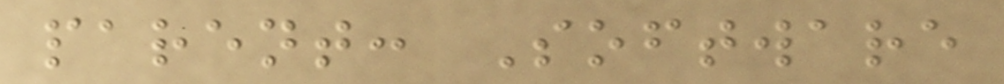parent: Software
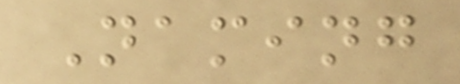Naming
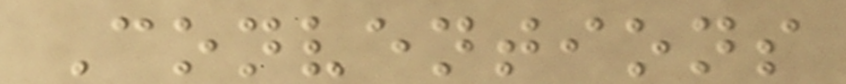Conventions
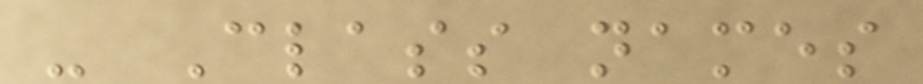- Class names
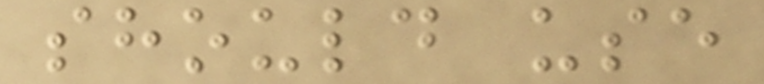should use
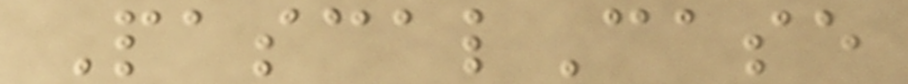PascalCase
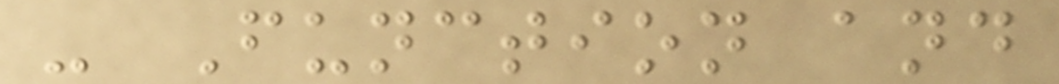- Function and
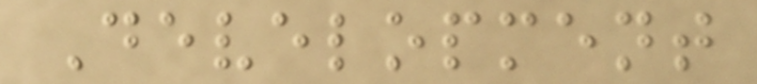Development
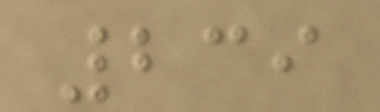239
